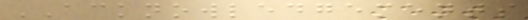ACKNOWLEDGEMENTS
